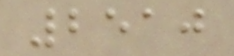2510
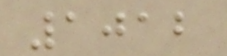1012
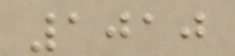1010
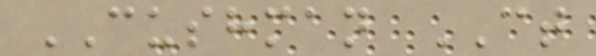CUSHMAN CT
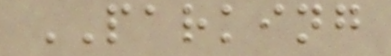PARKING
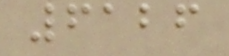6126
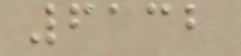6132
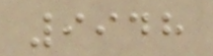9948
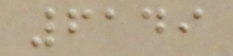6149
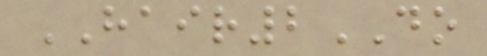HAIR2DO
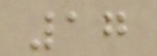17
